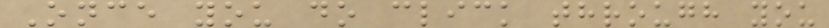Once you do click through you
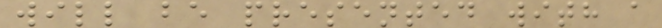will be presented with a
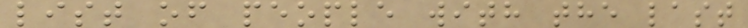list of people with the last
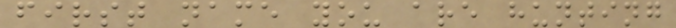first name you are hunting
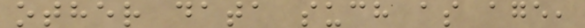other data such as age,
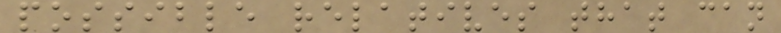possible relatives that can
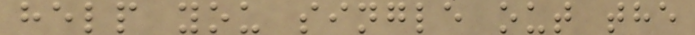help you single out the
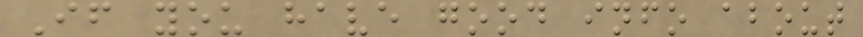If you have good info about
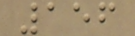156
